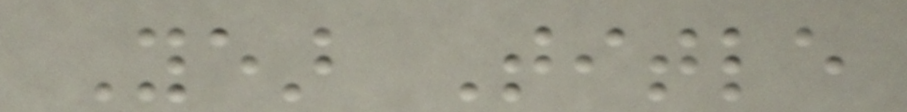Year Title
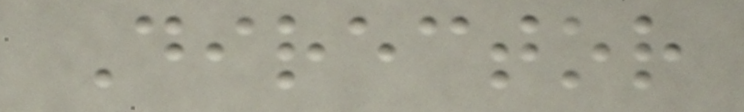Director
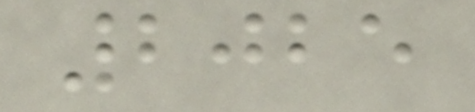2025
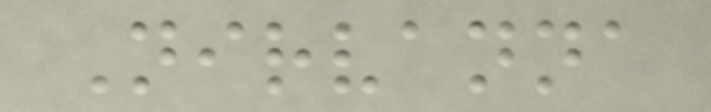Nirvanna
